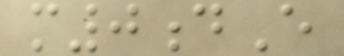m0dE
